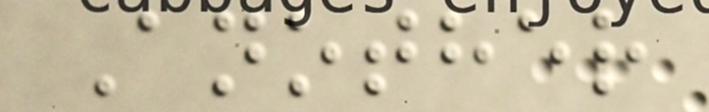Another
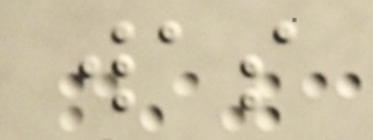was
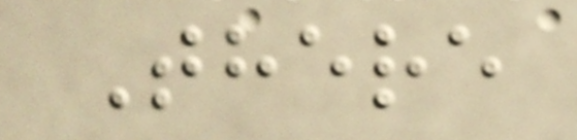There
